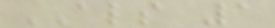ALS 1
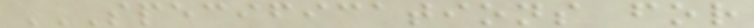SPECIFICATIONS FOR
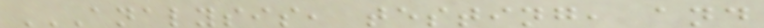ANALYSIS, TESTING, AND
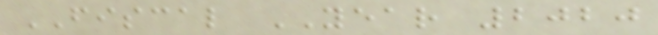FISCAL YEAR 2020
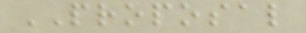PROPOSAL
